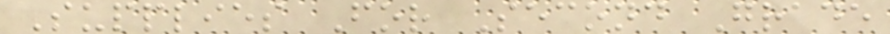Supplies For Second Grade
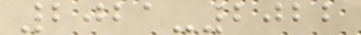2021-2022
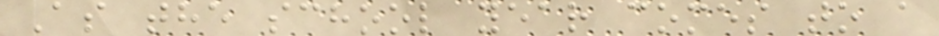As the school year comes to a
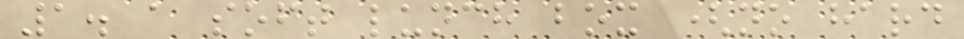1. a soft lunch box (no hard
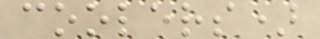coolers)
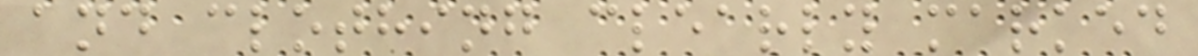and clothing clearly marked
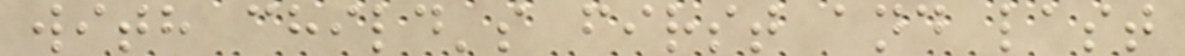with child's first and last
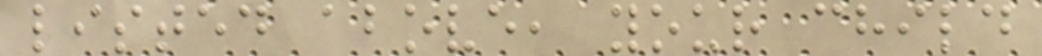listed above, your child
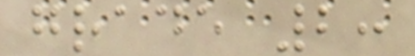grade 2:
